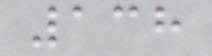138
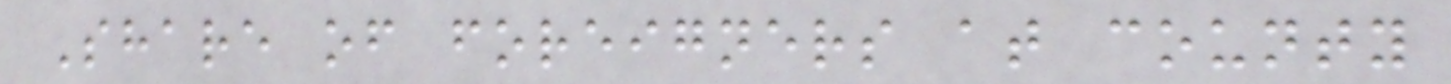Share of foreigners at county
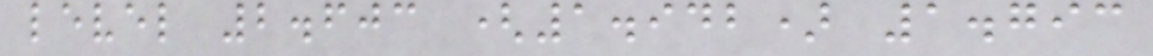level 2.603 (1.942) 1.793
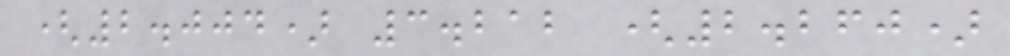(2.004) 3.212 (2.260)
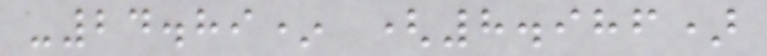-24.89* (8.986)
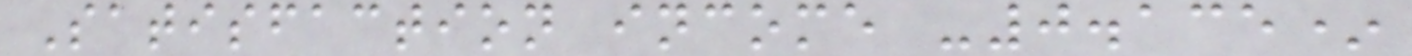Satisfaction income -0.135*
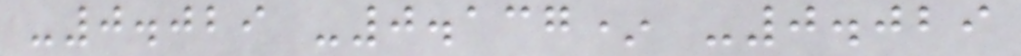-0.029 -0.137* -0.029
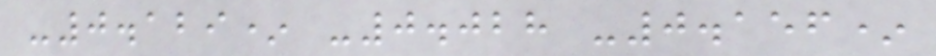-0.129* -0.028 -0.156*
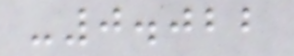-0.022
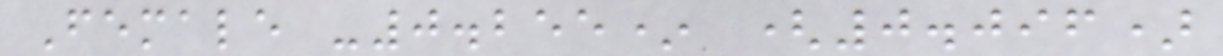Female -0.255* (0.096)
